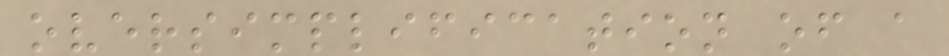oversimplification of a
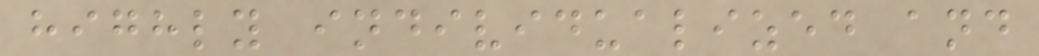highly individualized and
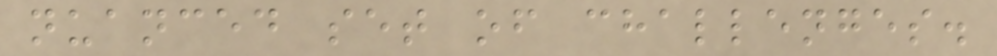nuanced set of challenges.
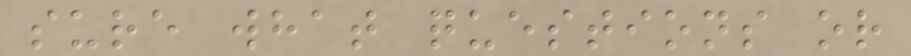sure what questions or
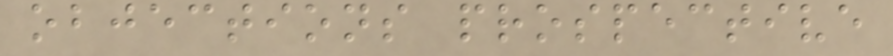objections prospective
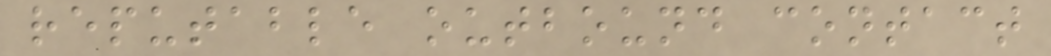reputable outbound contact
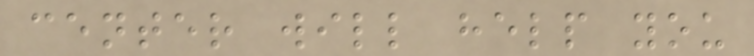center will help you
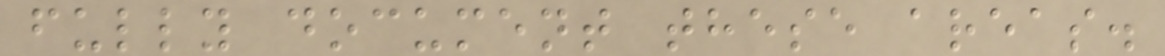fully document these areas.
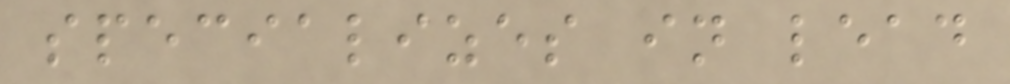specializes in lead
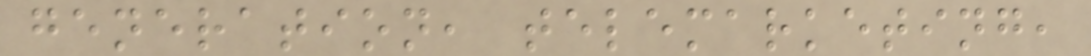generation, telemarketing,
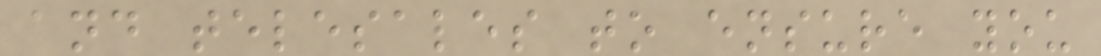and telesales to ensure you
